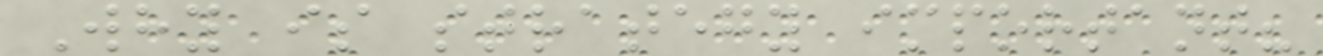Why is strategy important?
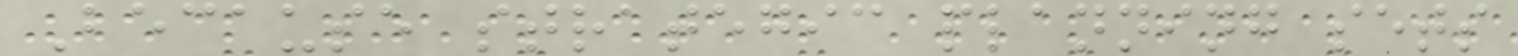Because strategic planning sets
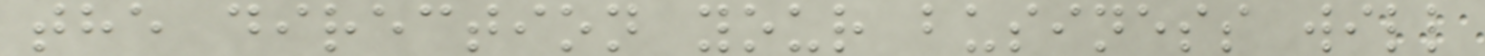the direction your business will
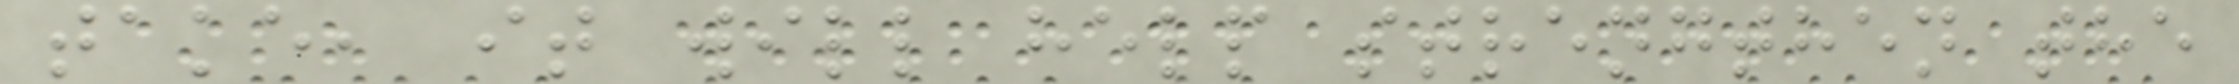take, it will help strengthen the
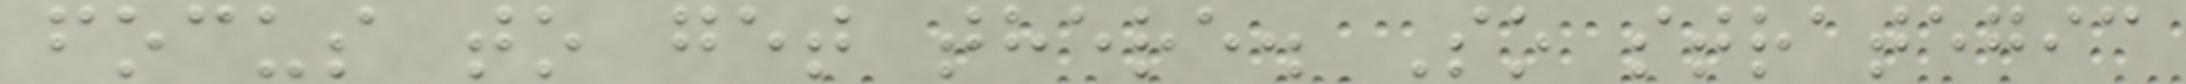focus to get there. So strategic
